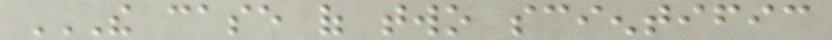THE CASE OF TWO SCIENTIFIC
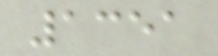1351
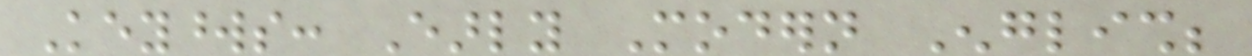Keywords: Early Modern English;
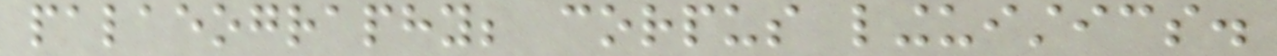palaeography; corpus linguistics.
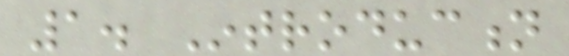1. Introduction
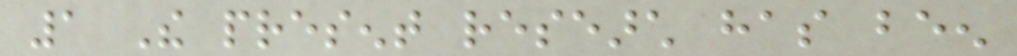1 The present research has been
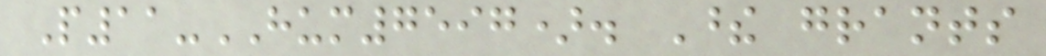P11-HUM7597). These grants
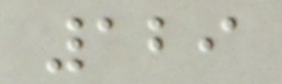129
